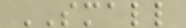SMALL
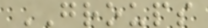GROUPS
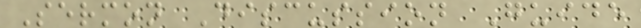Sermon Discussion Guide
